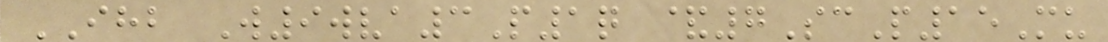IHB W9wva3P1q &7ScP15Mu
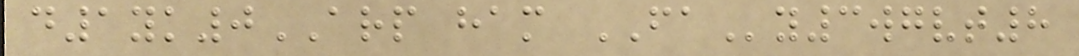d1yk0ARP ham FAy3wgvt8
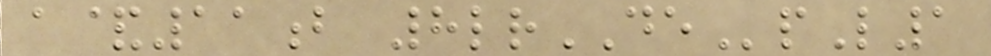a&11b 8lrDEpL1
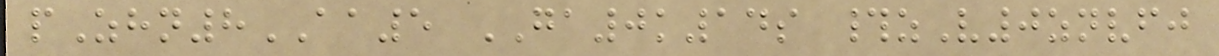pZhn8AA5 GA0k14s #zV0znvfj
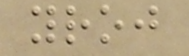yroj
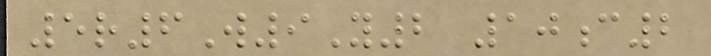5r6W9Y2 10c2
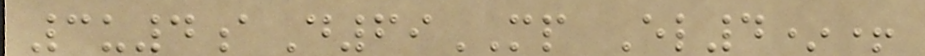3u4aD69MP El4*+
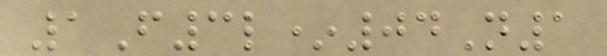1F3l*04N1
